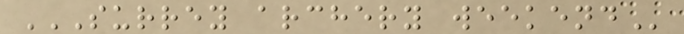SURREY ARCHERY WEEKEND
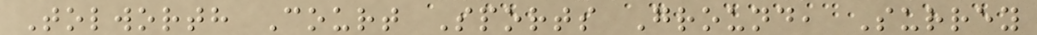Tolworth Court Sports Ground, Surrey
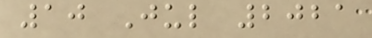10 Jul 2021
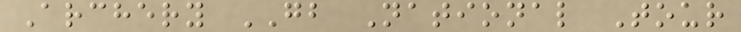Archery GB National Tour
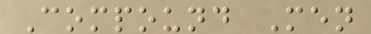Compound Men
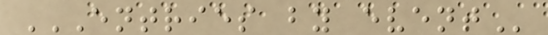ENTRIES BY EVENT
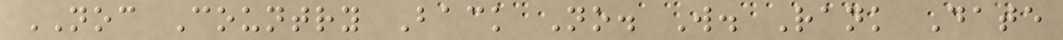NOC Country Back No. W. Rank Date
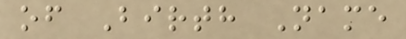of Birth Name
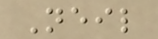Neil
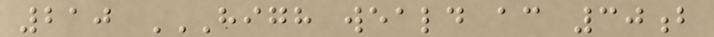210 HIGH WEALD AC 30B
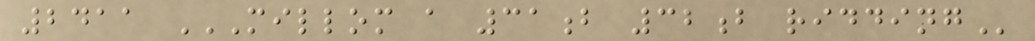2411 MILLOM A 31B 32B RIDDING
